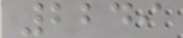2249
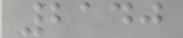2140
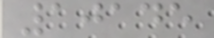10145
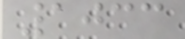1033
